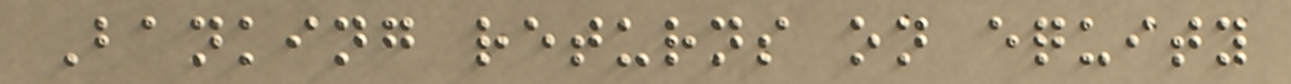Banking returns on equity
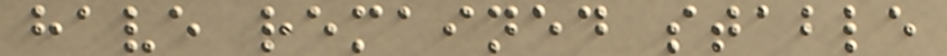have remained stable
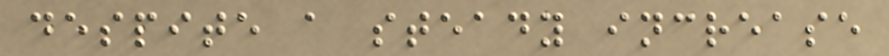despite a steady increase
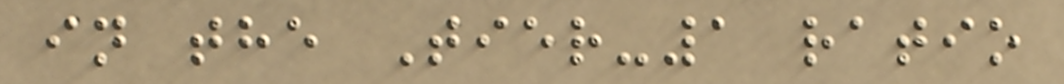in the Tier-1 ratio
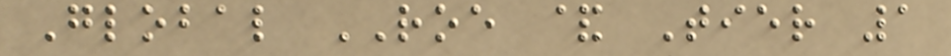Global ROE & Tier 1
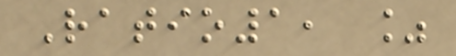Ratio1, %
